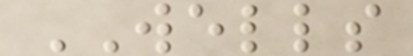WELLS
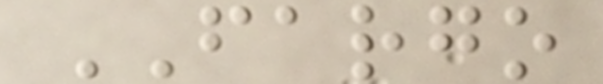FARGO
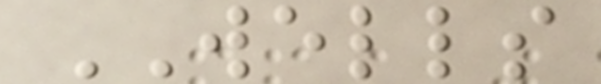WELLS
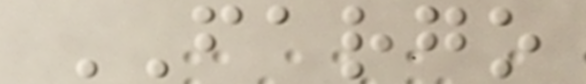FARGO
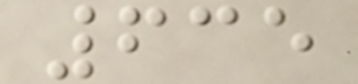635
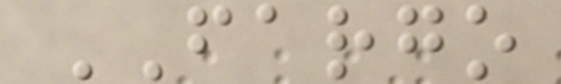FARGO
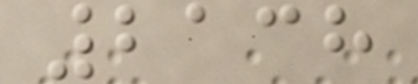2138
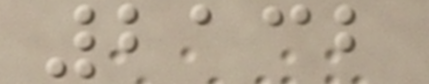2132
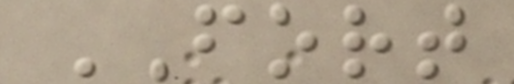FORT
